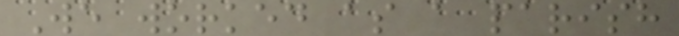We worked as a parish
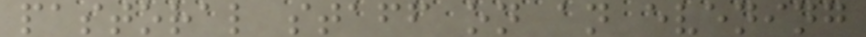pastoral staff on an evening
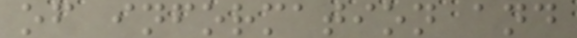of information and
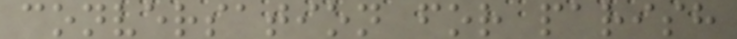conversation for parish
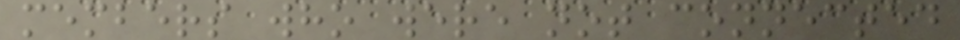members who were not connected
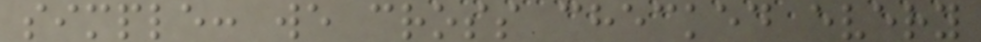simple: we cross checked every
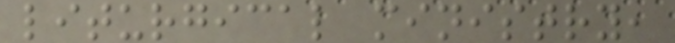liturgical ministry,
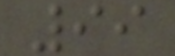99
